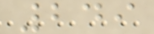249
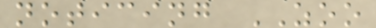noticing ZOO
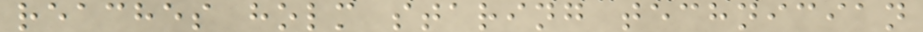reaches holm staring technician
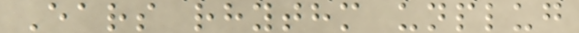Ears rhythm unplug
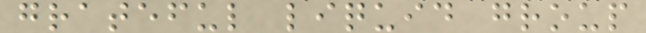grateful liquid group
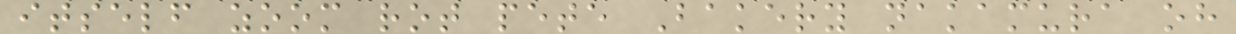itself zoom rot pete Bakery nakamura oh
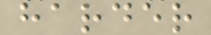harder
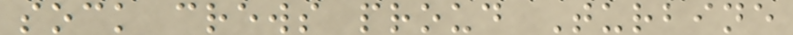sock crews proud Turbine
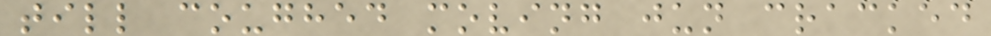till coughed moving jun cracked
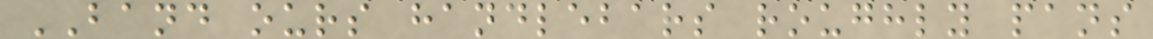BAND ours handlebars roughly pans
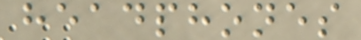headphones
